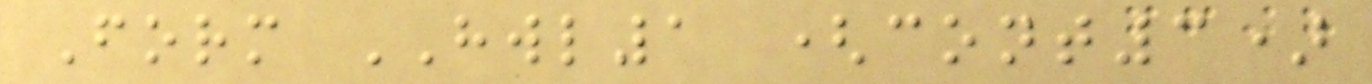Form HWL1 (cont3)
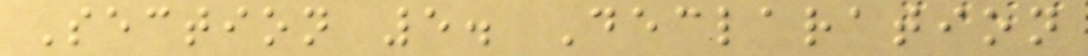Section 5. Declaration
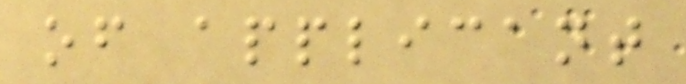of applicant
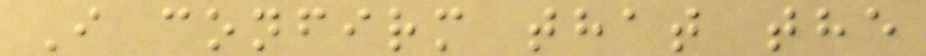I confirm that the
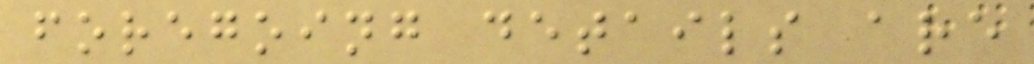foregoing details are
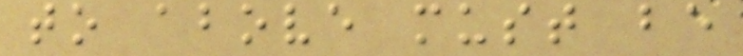to above must be
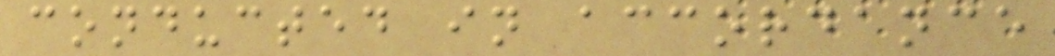conducted in accordance
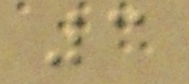3
